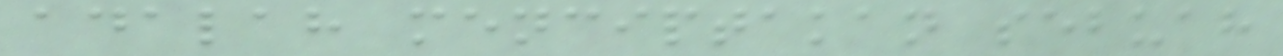adalah menciptakan sebuah
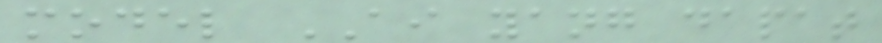model AI yang dapat
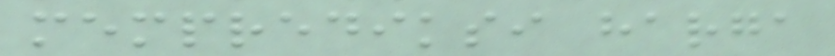memprediksi harga
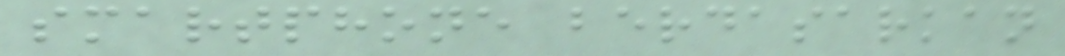smartphone berdasarkan
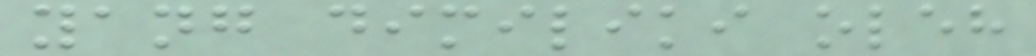yang dimiliki oleh
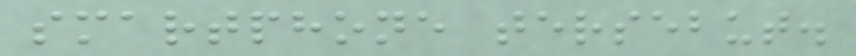smartphone tersebut.
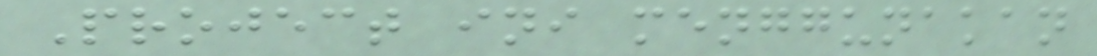Project ini menggunakan
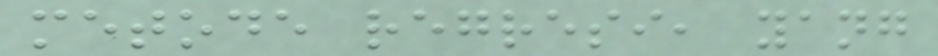metode regresi, yang
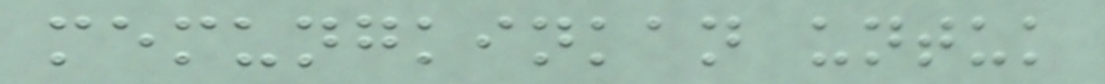memungkinkan untuk
